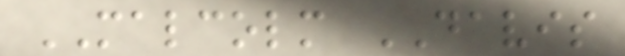MALCOLM DAVIS
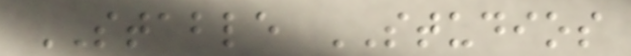STABLE STUDIOS
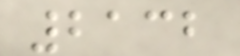2132
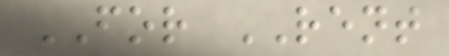FOR RENT
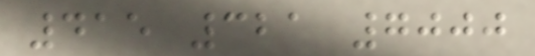415 321 7000
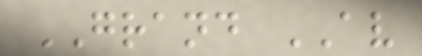GRAND AV
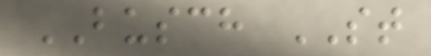BUSCH ST
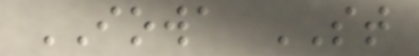IOWA ST
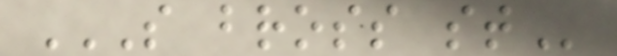S BROSS ST
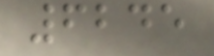6245
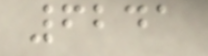6241
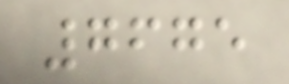7675
